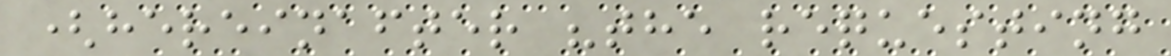(hereinafter "the requesting
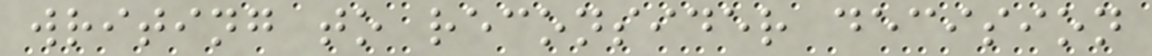writing to reconsider decision
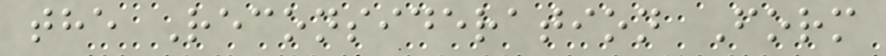the Reconsideration Form
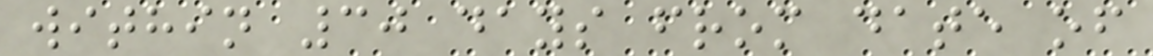within 30 days from date of
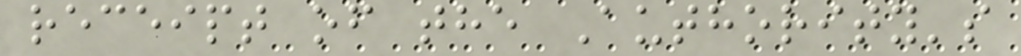receipt of the Authority's
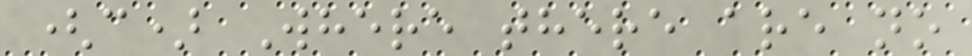(c) Where there are no
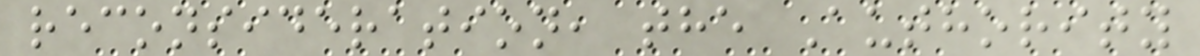reconsideration, the Authority
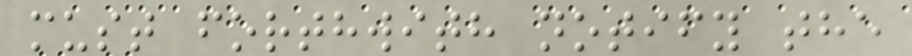must forthwith notify the
